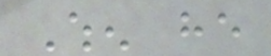When he
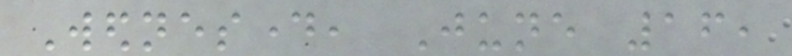Wednesday, June 16,
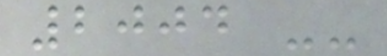2004 --
